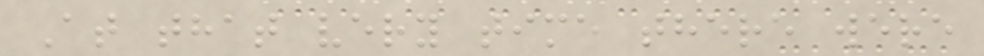At that very time there were
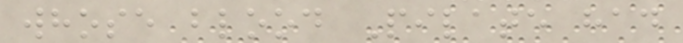whose blood Pilate had
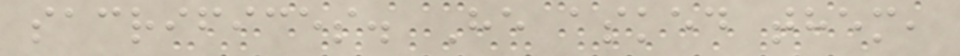sacrifices. He asked them,
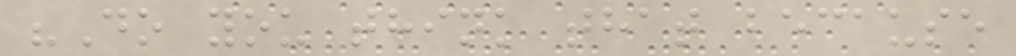"Do you think that because
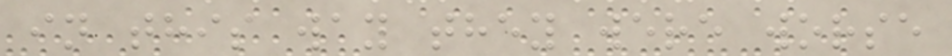in this way they were worse
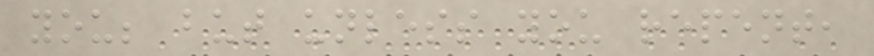you; but unless you repent,
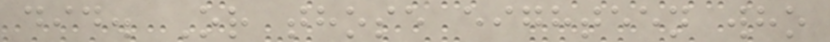did. Or those eighteen who
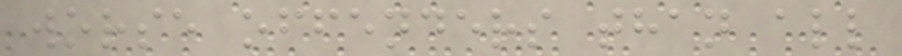worse offenders than all
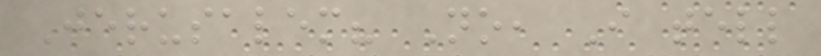Jerusalem? No, I tell
